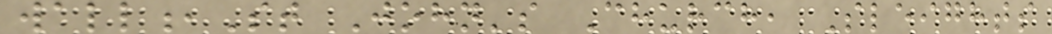wall,St John's Church, Sleights
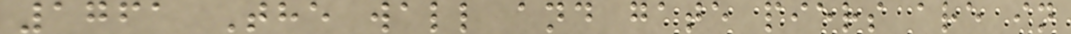1761 The wall and gate piers are in
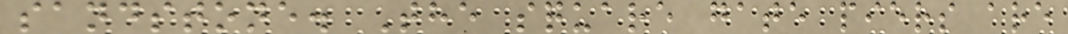sandstone. The square gate piers are
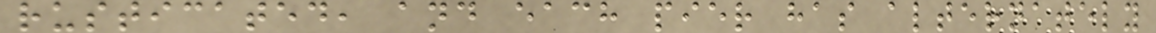rusticated, and each pier has alternately
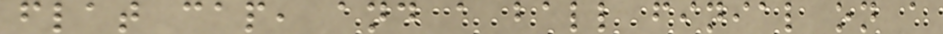flat cap, and a ball finial on a
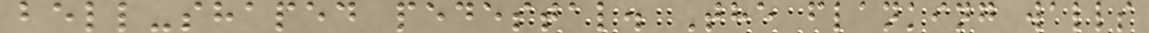bell-shaped pedestal. The flanking walls
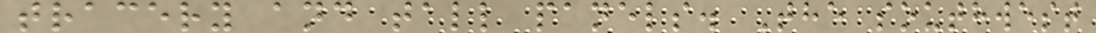tracery and tall panels. The southwest
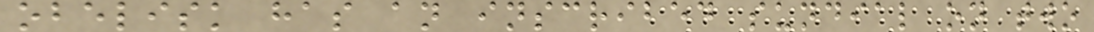obelisk has an inscribed sundial on two
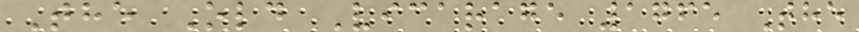The Old Vicarage 1765 The
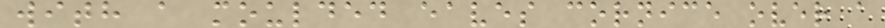with a moulded eaves cornice over a
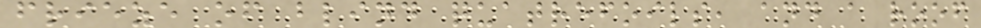frieze of blind quatrefoils, and a roof
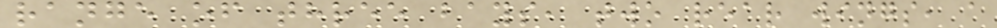range of three bays, two rear wings, a
